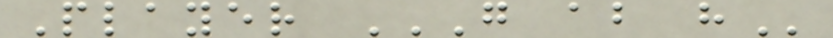Player G AB H
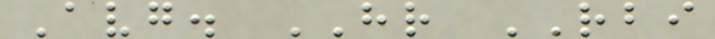Avg. HR RBI
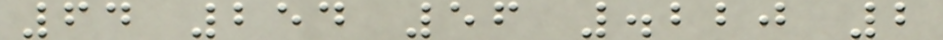64 254 56 .220 2
